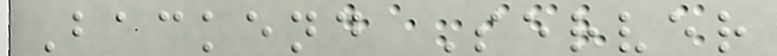Backend Server
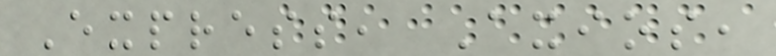Express, Axios,
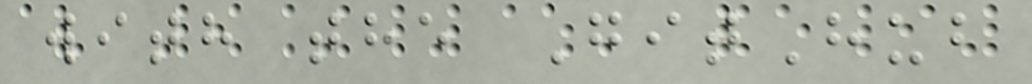with the GitHub
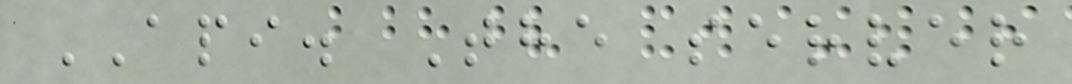API. The server
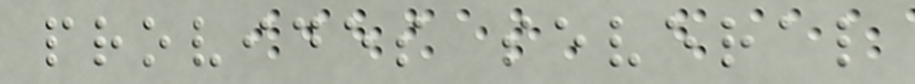provides several
